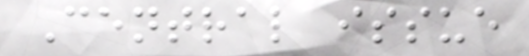Central issue
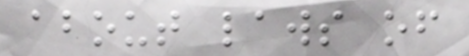about laws of
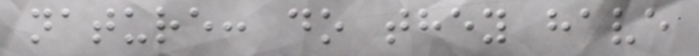nature: do they have
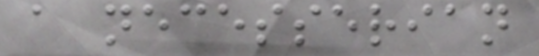a necesserian
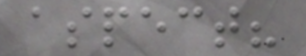aspect?
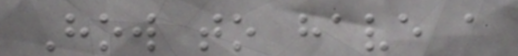How to have a
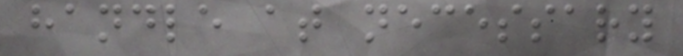handle at necessary
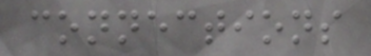connections
